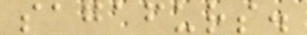sagafurs.
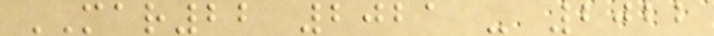MAR22 2021 - 2022
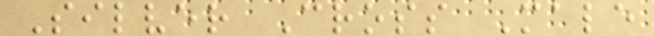Silver Cross Male
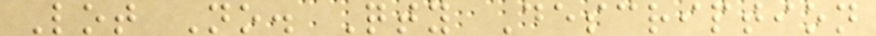Lot No. Qty Description
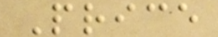Price
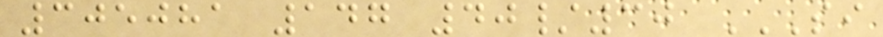305081 147 40/30 SI
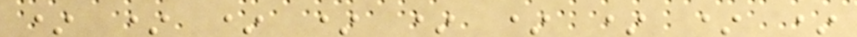* * * * * * * * *
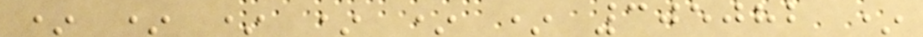* * * * * * 305082 *
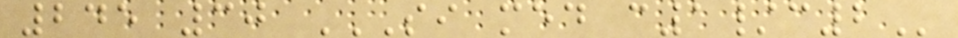245 30 SI MED C1/C2
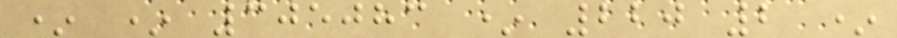* * 305083 * 220 2 *
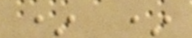* *
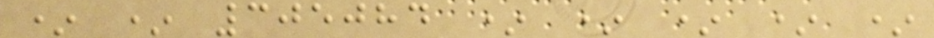* * 305084 * * * * *
